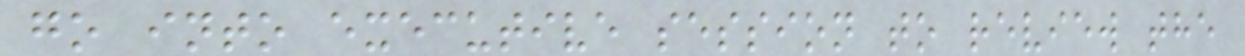go into executive session to review the
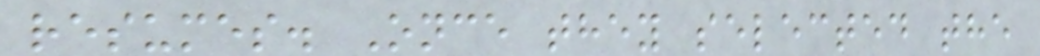resumes. Once they selected the
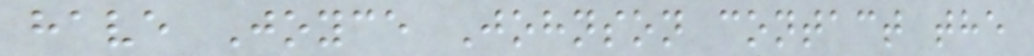have Joyce Johnson contact the
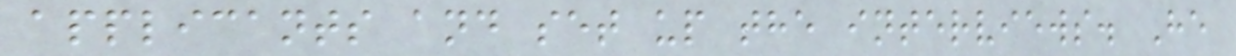applicants and set up the interviews. He
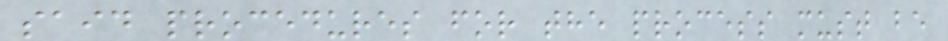said procedures for the process must be
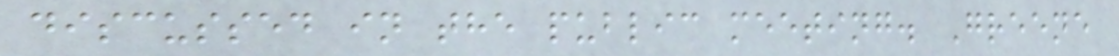discussed in the public meeting. Greene
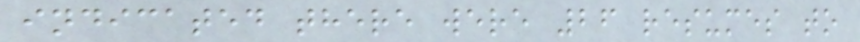indicated there were 26 resumes to
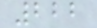222
